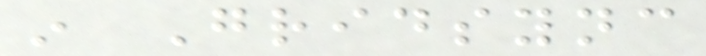in Gridsync
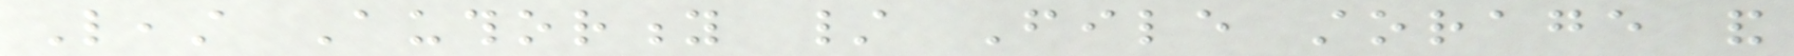Least Authority / File storage and
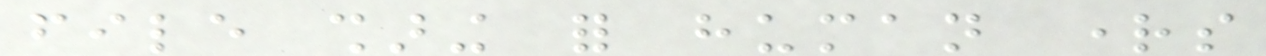file sharing for human rights
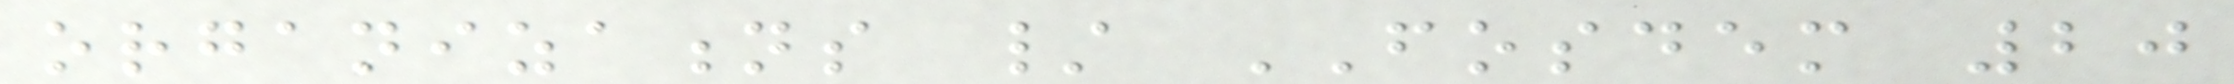organizations / FOSDEM 20
